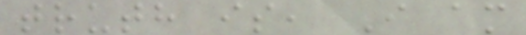truth is, I am
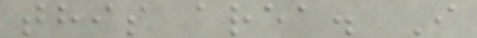this area. I
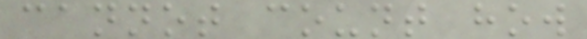cannot count how
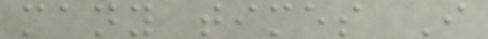many times I
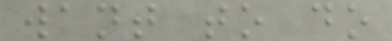want to do
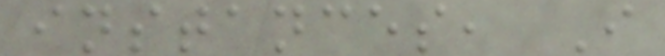instances, I
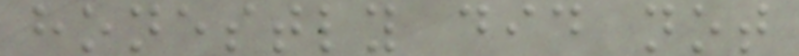honestly did not
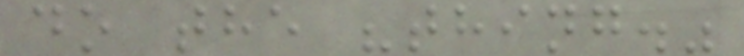do the "thing."
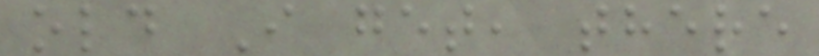old I get, there
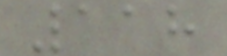118
